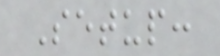Setup:
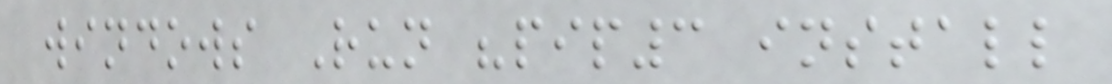windows Run "pip3 install
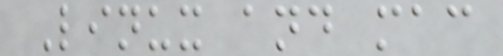Linux and mac
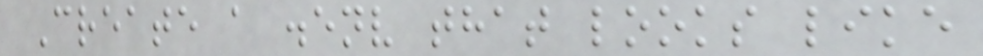Create a .env that looks like
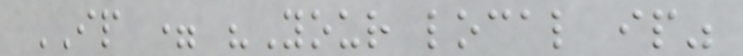IP = "Your local ip"
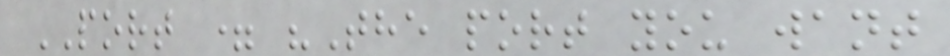PORT = "The port you want
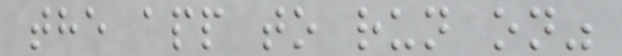the app to run on"
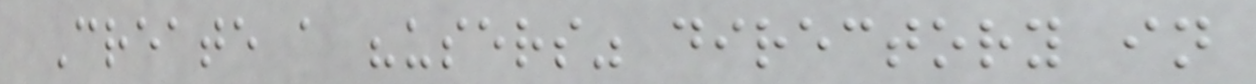Create a "users" directory in
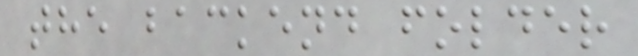the backend folder
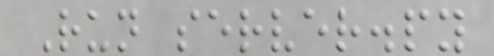Run server.py
